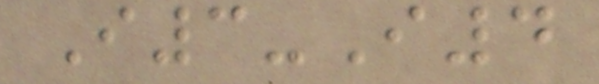I3-I4
